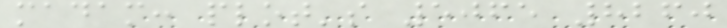madam: plot's 5065 8260
